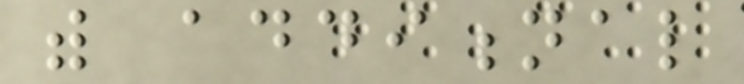with additional
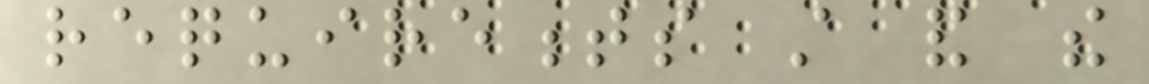requirements still and the
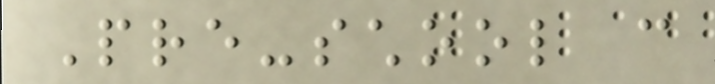Pre-school can
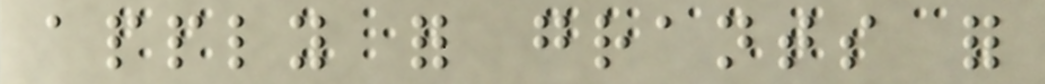apply for grants for
